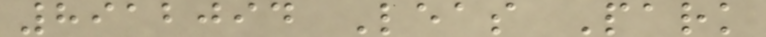8912094 Leas Park
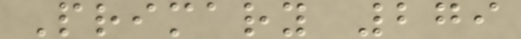Primary 279
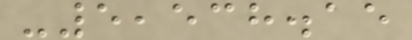-5,538.15
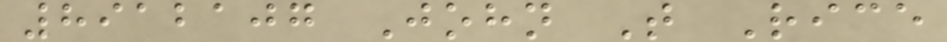8912107 John T Rice
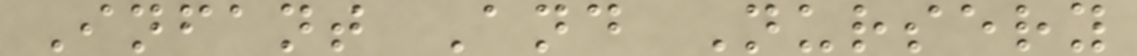Infant And Nursery
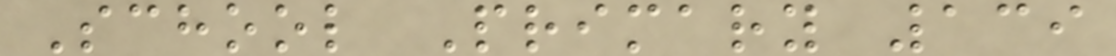School Primary 139
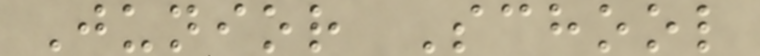Junior School
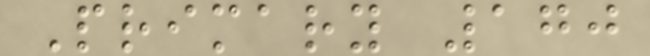Primary 170
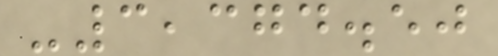-3,374.50
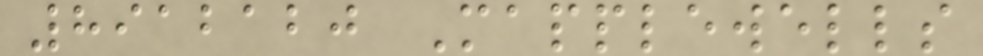8912120 Mapplewells
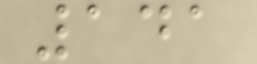141
